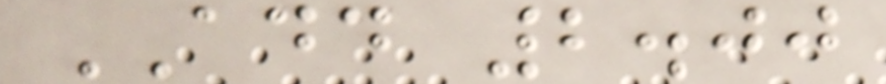ADD 2.00
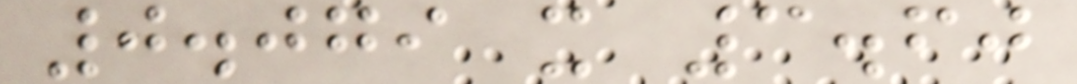0.079 x 3.60
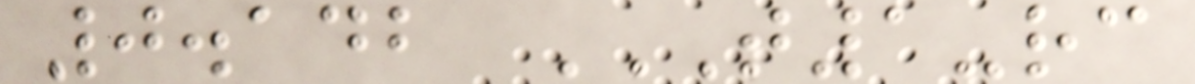0.142 T1-RC
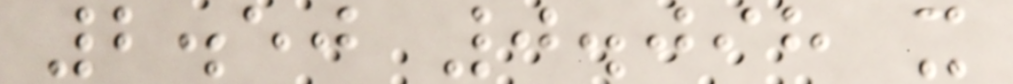2.50 0.098 x
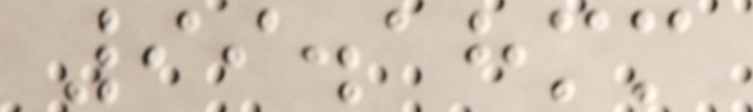99.18mm
